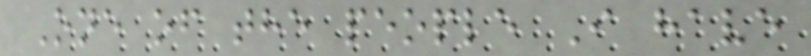One of the people I have
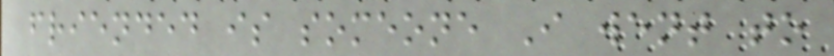friended is someone I went to
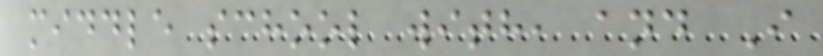middle school with, and I
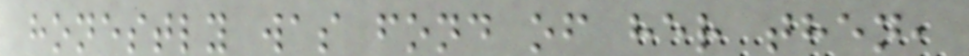honestly was fond of her then,
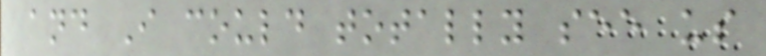and I could totally see us
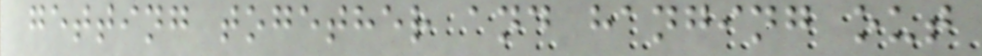getting together and hanging out
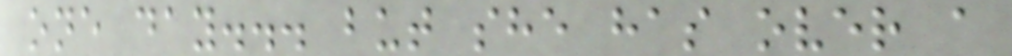one day... but she has over a
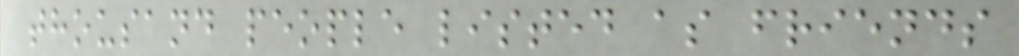thousand people listed as friends
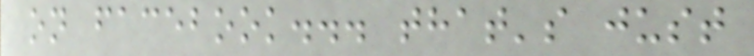on facebook... that's just
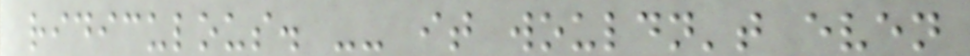ridiculous. -- it wouldn't even
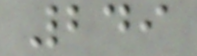249
